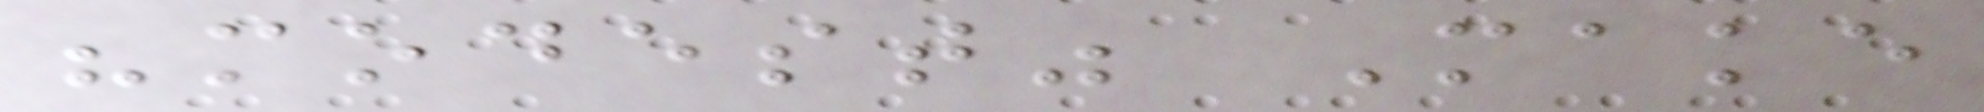"modest" Make
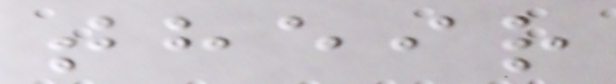their
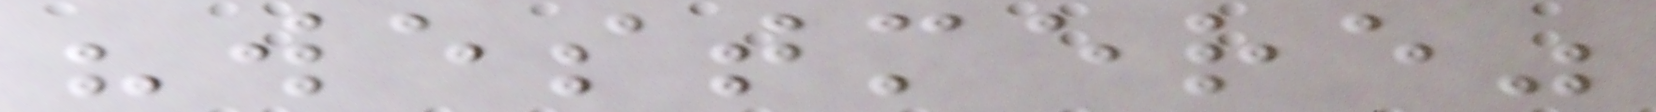"westmere"
